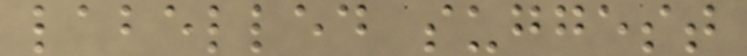labelled suggest
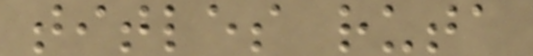titles ruta
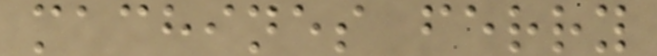machines ferry
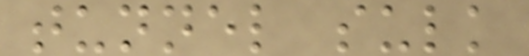tunnel sulk
